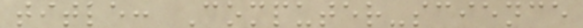title: Computer-science
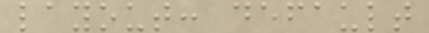layout: default
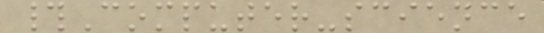#Computer-science
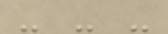- - -
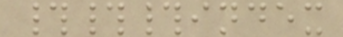###index
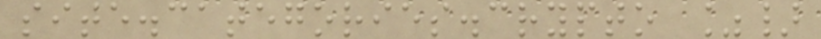site.categories.crypto %}
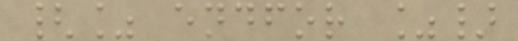{% endfor %}
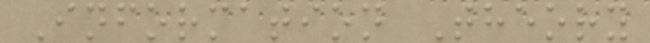Information Theory
